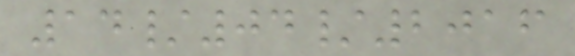14/04/2016
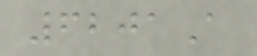6201A
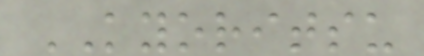KYORITSU
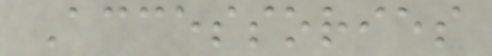Accessories
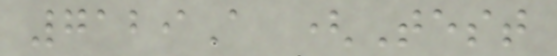7129A (Test
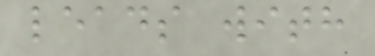leads with
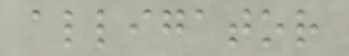alligator
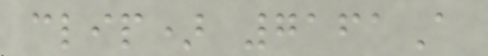clip) 7161A
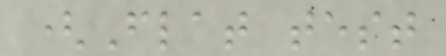(Flat test
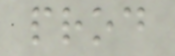prod
